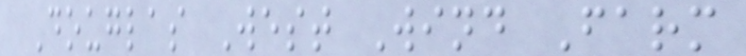Douglas West Wind Farm
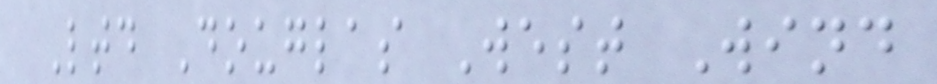Ltd Douglas West Wind
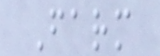Farm
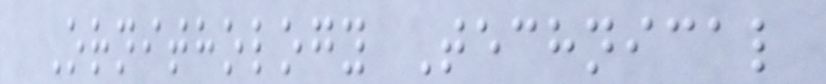Ornithology Technical
